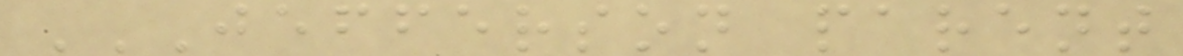JEFFERSON PARENT
